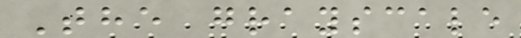The grayscale
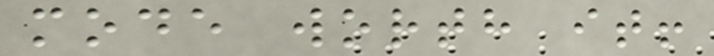mode worth it!
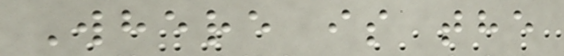Where is the
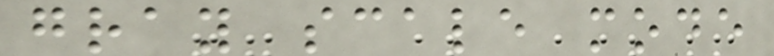gray scale mode
